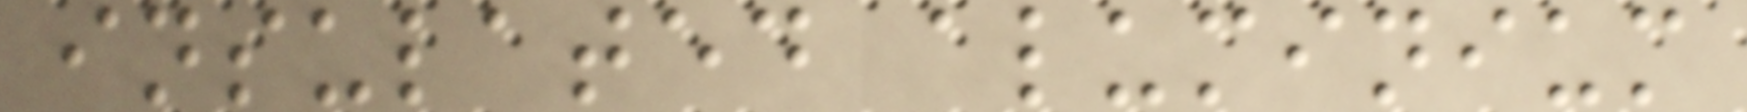insulated aluminium
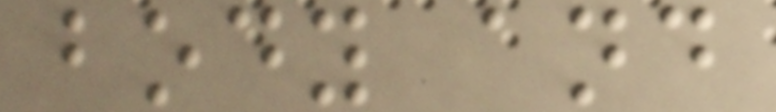body and
